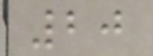20
